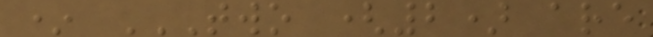* TWO (2) ARE
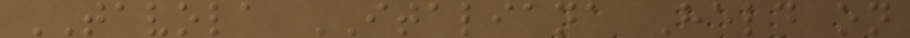TAVOLA ITALIANA Held on
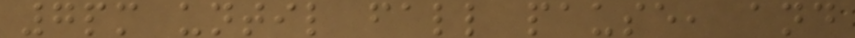7pm until fall pause, and
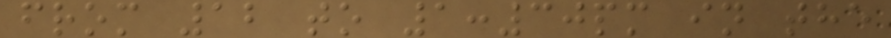from 12 to 1:30pm in the
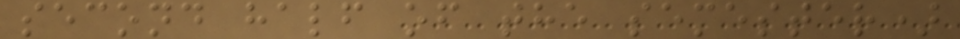second half of the semester)
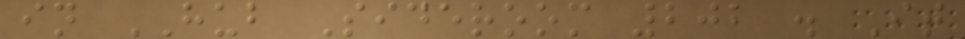in HUB Sideroom 202 . It
